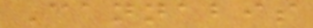Cannabis
